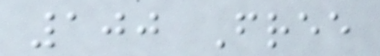100 Free
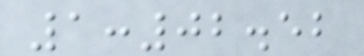1:02.52
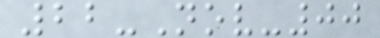22-Nov-00
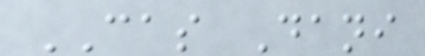CAS Dani
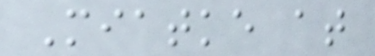Miatke at
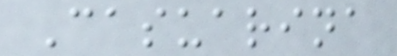Casuarina
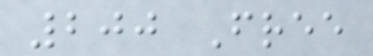200 Free
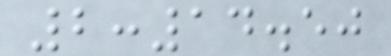2:14.50
